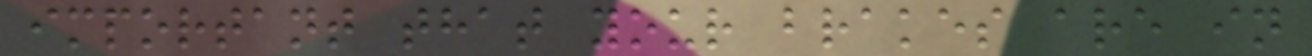important that your brakes are in
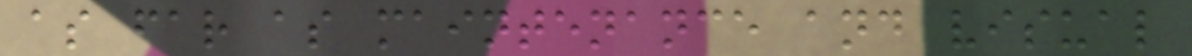as far as maintenance and visual
